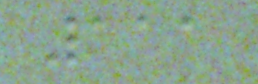111
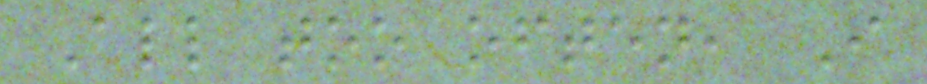All too often, I
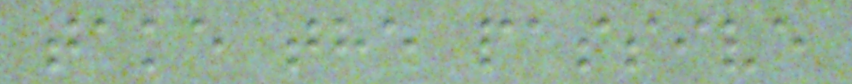take the passive
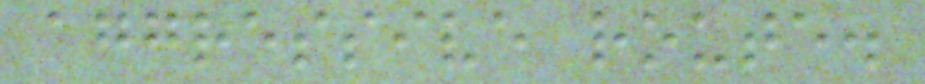aggressive route.
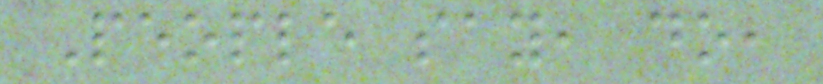People say, do,
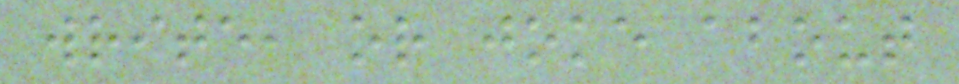write, or joke about
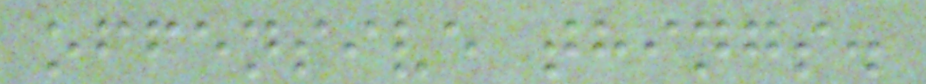offensive things.
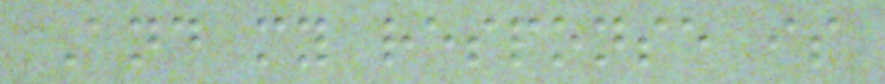And my response is
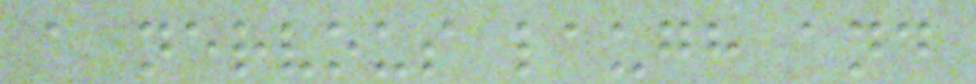a nervous laugh and
